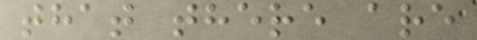that there are
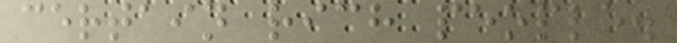certain rich people.
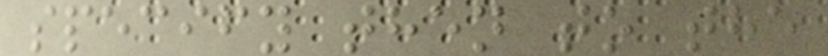specify then to the
